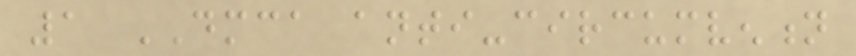1 DMCA anti-circumvention
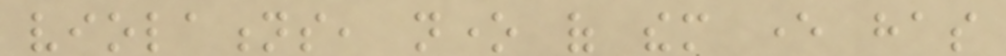violations, none of them ever has
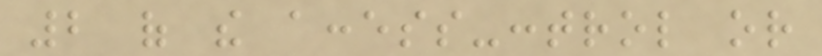2 of the access-control or
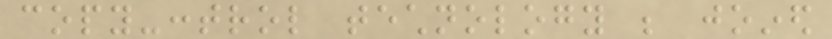copy-control technology be joined
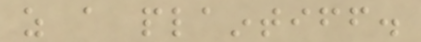as a plaintiff.
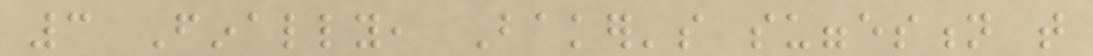3 Finally, Baker's suggestion that
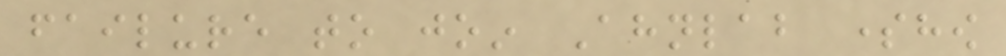failure to join Ahnlab somehow
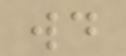would
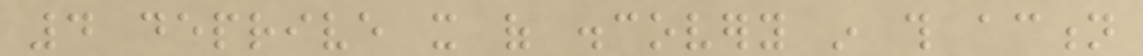4 deprive it of discovery in this action
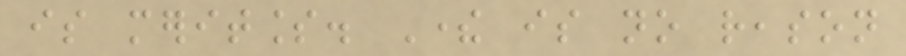is meritless. There is no reason
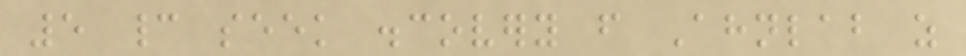5 cannot seek discovery from Ahnlab as
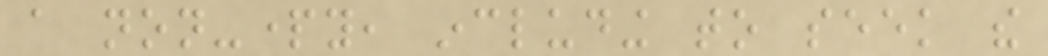a non-party, including to seek the
